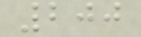200
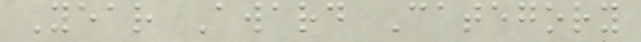Year Award Category
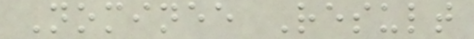Nominee Result
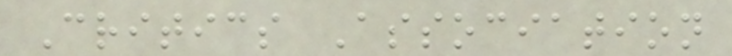Critics Association
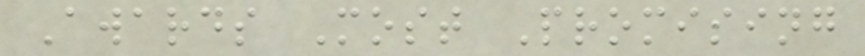Awards Most Promising
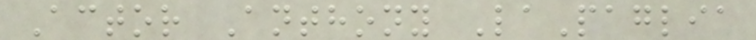Actor Anthony LaPaglia
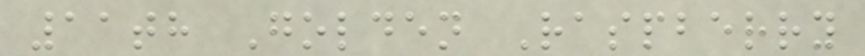11th Golden Raspberry
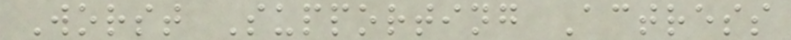Worst Supporting Actress
